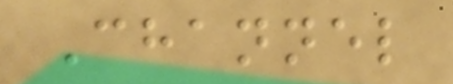Channel
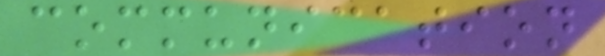communication
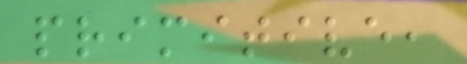primitive,
